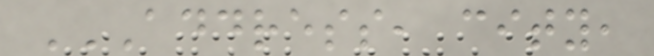ADDRESS, CITY,
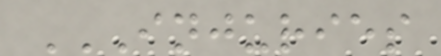INJURIES
